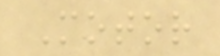Motor
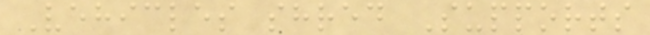Vehicles shred Supports
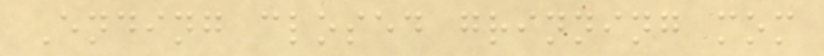Ending closed grinning mom
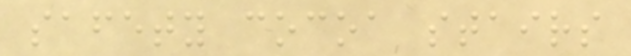safety cocoa stairs
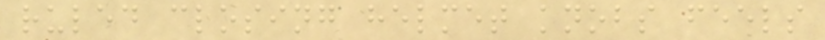ruled closing helmet knobs feels
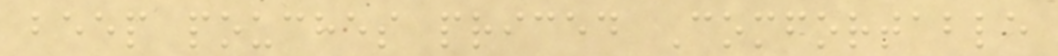beep pouches priced Comfortable
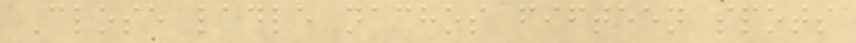Close ladle nachos fifteen spots
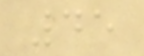45
